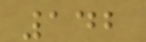142
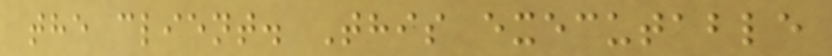the client. This executable
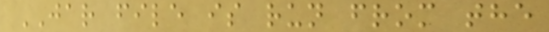JAR file is run from the
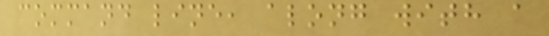command line, along with a
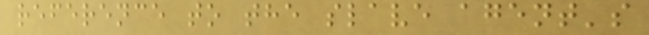reference to the slave agent's
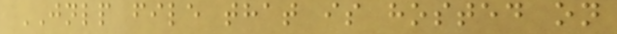JNLP file that is hosted on
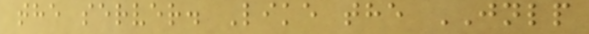the server. Like the JNLP
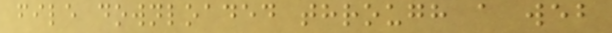file downloaded through a web
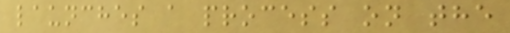launches a process on the
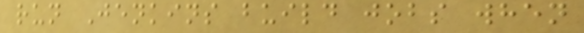run Jenkins build jobs when
